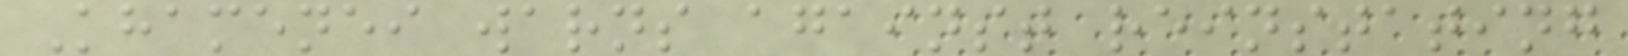Khamenei warns against reinstating
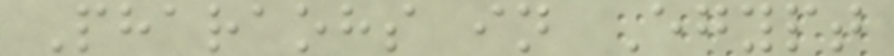Pharaohs in Egypt
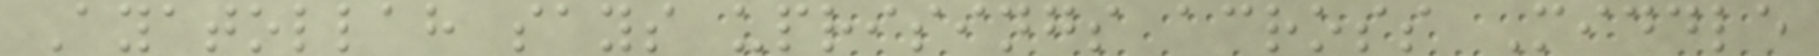Ayatollah says uprisings across Middle
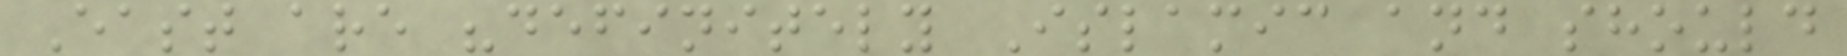East are "definitely Islamic and should
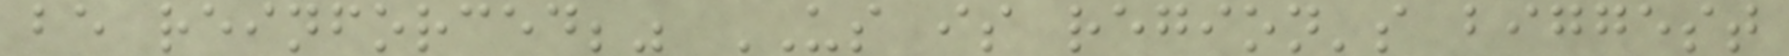be reinforced;" US is region's biggest
